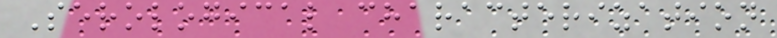Serological characterization
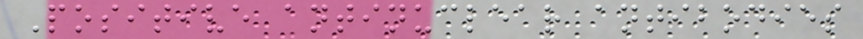Positive antinuclear antibodies
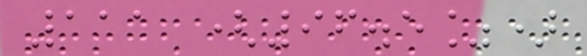111 (96.5%)
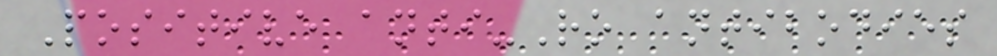Positive anti-Ro antibodies
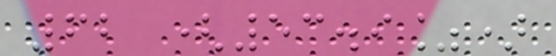62 (53.9%)
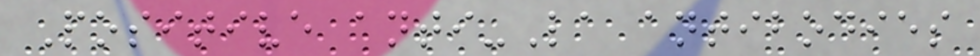Positive anti-La antibodies
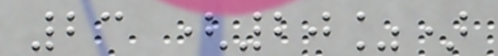23 (20%)
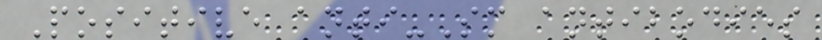Positive anti-Sm antibodies
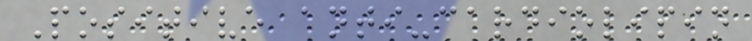Positive anti-cardiolipin
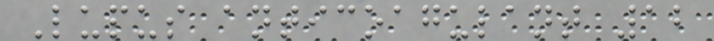Lupus anticoagulant 12
